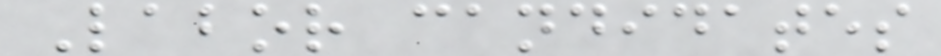Labor candidates
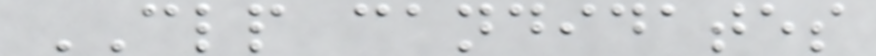CLP candidates
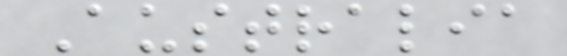Australia
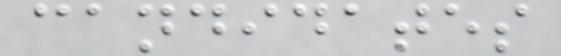candidates
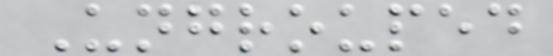Ungrouped
